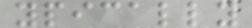ypically
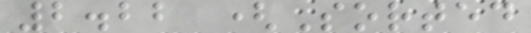2.22 (Sorted
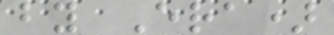by Era)
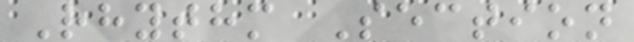Rhythm Section
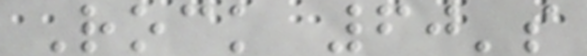Rock 60's
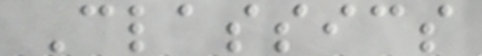Classics
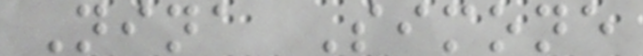Nina Simone
